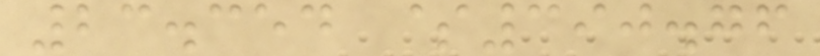23.354 $390.76
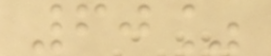60%
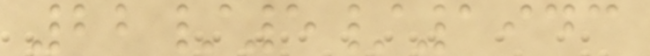22/5/1943
